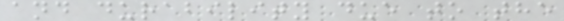and durability due to the
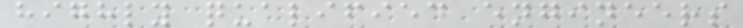highly qualified engineers
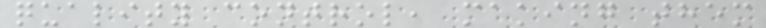quality control, making them
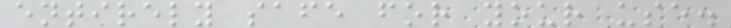entirely safe for your use.
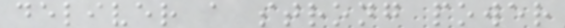deliver a strong power
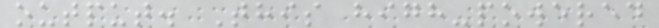output. This high-powered
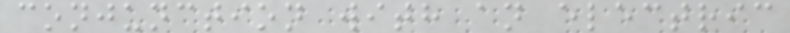conjunction with an electric
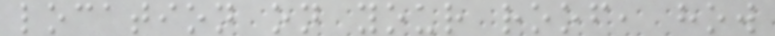location on your roof, how
